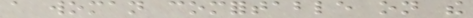a woman comfortable on the
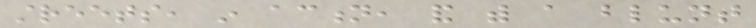streets, in action, and with a blunt
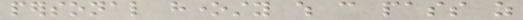personal honesty which can pass as
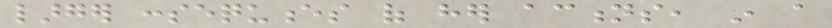larger consequences of her actions, in a
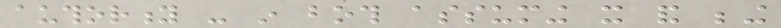authority - in both assuming it and being
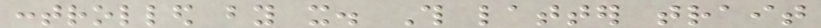controlled by it. This latter trait
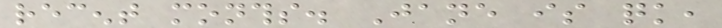recent months. Jane is quick,
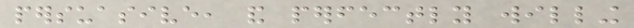persuasive, and perfectly willing
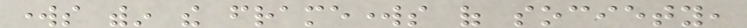works within the frameworks of society,
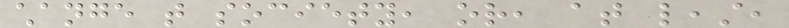change that society, or, at least,
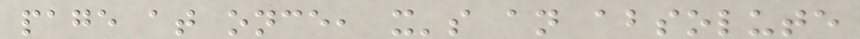page at once, it's an absolute
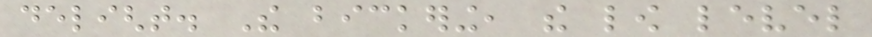delight. The bickering, the low level
